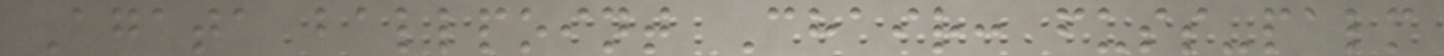Agata ballpoint Chair: fuss-palm
